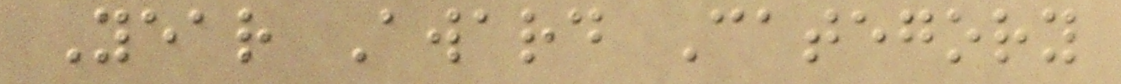Year Award Category
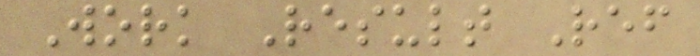Work Result Ref
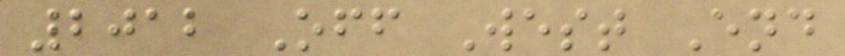2012 Off West End
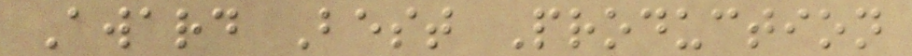Award Best Production
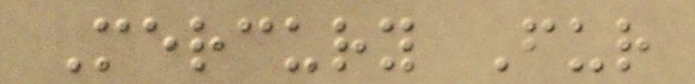Mercury Fur
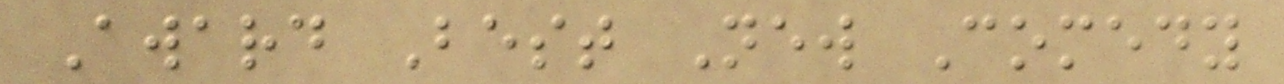Award Best New Comedy
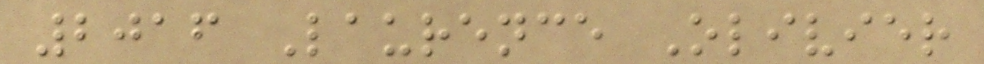2016 Laurence Olivier
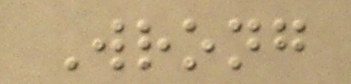Wrong
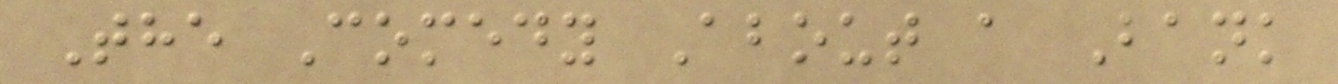The Comedy About a Bank
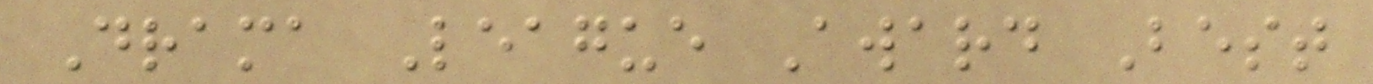Drama League Award Best
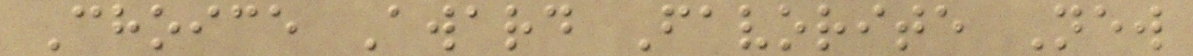Choice Award Favorite New
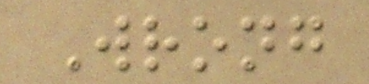Wrong
